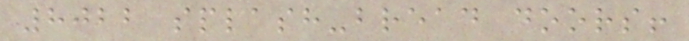8022 splash-bread doors!
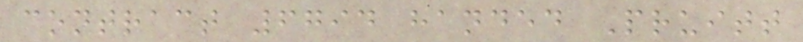contract 6794 handed Pruitt
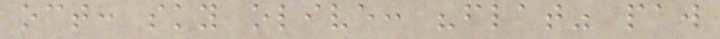oct: sky olive: "flat" paw
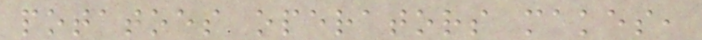potatoes operators makes,
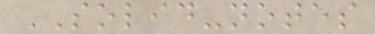SOLID-notes
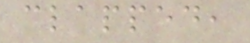clapped,
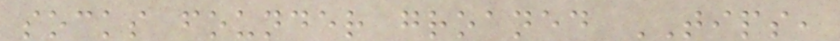socks founder groaned TIPS,
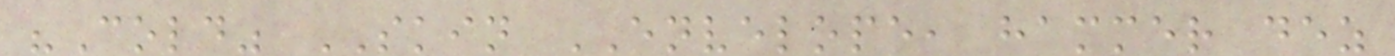"Cold" SKIN ENVELOPE, hammer dez
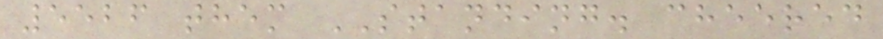5526 them STANDING. cheered
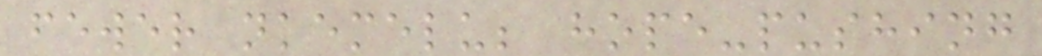fewer nkemelu; hope-pushing
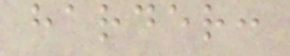harder:
